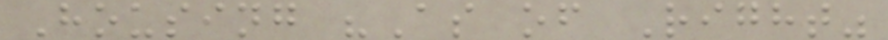Housing "As of Right"
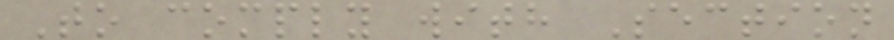To comply with Section
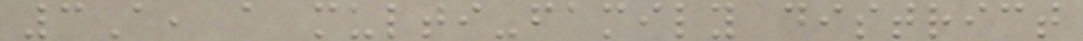3A, a multi-family district
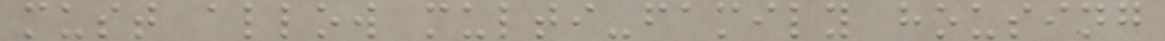must allow multi-family housing
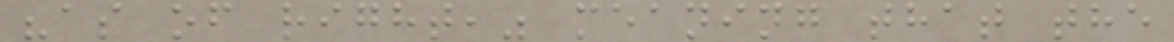"as of right," meaning that the
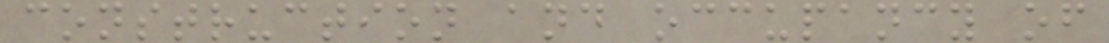construction and occupancy of
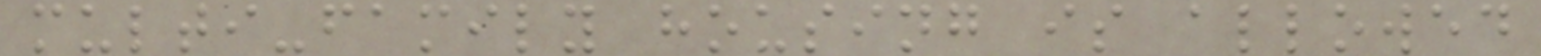multi-family housing is allowed
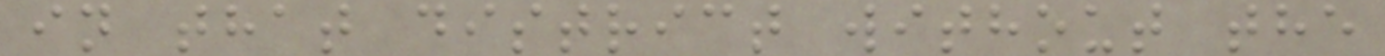in that district without the
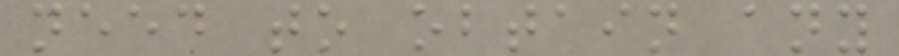need to obtain any
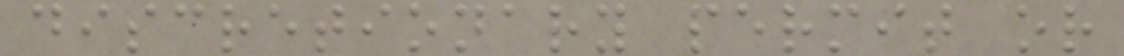discretionary permit or
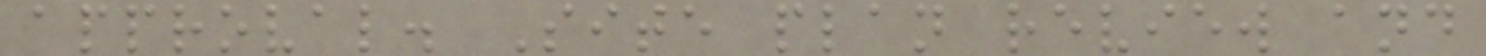approval. Site plan review and
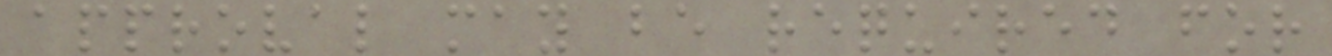approval may be required for
